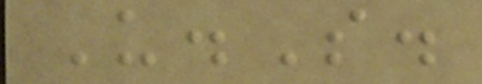U.S.
